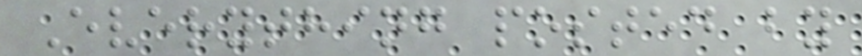Everything posted by
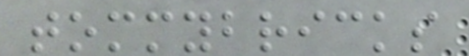tommybricks
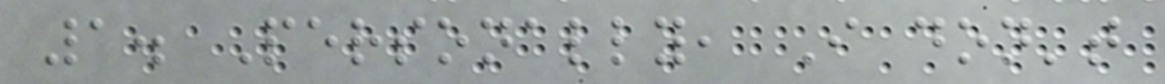1. Personally, I don't
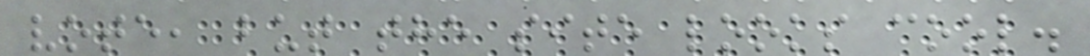vote, but the site looks cool.
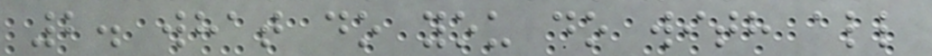2. what do you do with all
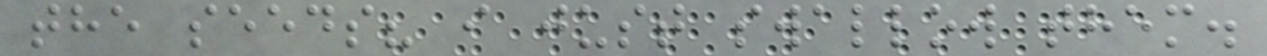the seeds? i just swallow them.
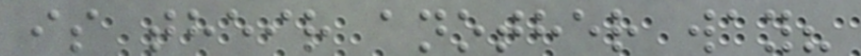is their another way?
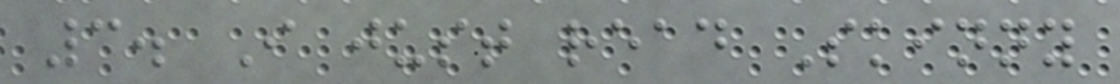3. I just read Skinny
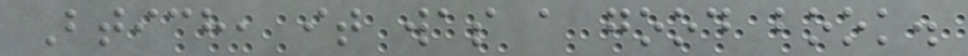Btich, it was a good book.
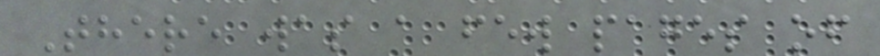There was a few pages of
